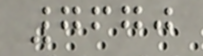7670
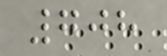708
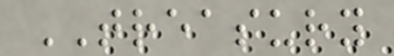TREASURY
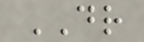DR
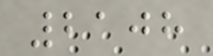2108
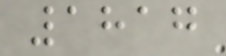1817
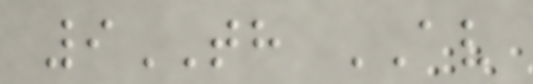9TH AV
